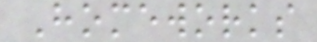Homeworks
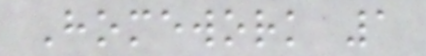Homework 1
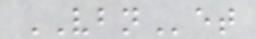VBNet
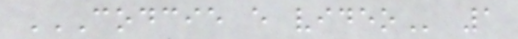CODCIE E VIDEO 1
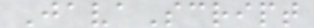JavaScript
